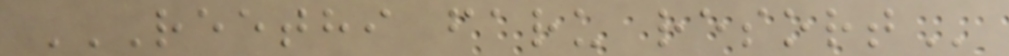REETHI FARU RESORT
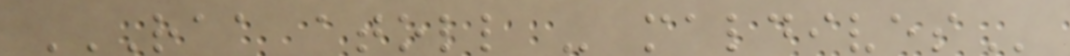RAA ATOLL - MALDIVES
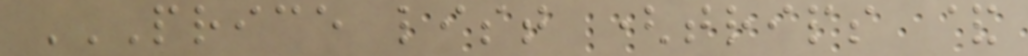PRICE LIST (TRIPS &
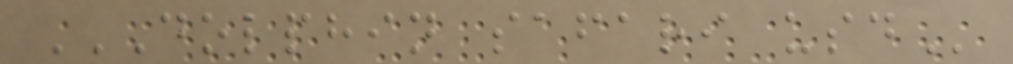DOLPHIN SAFARI USD
